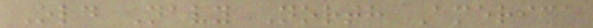Old Navy North America
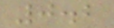0.2
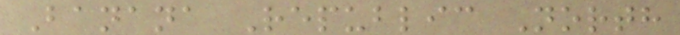Banana Republic North
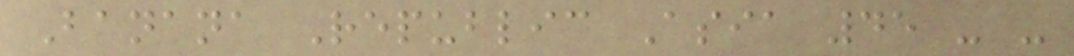Banana Republic Asia 45 - -
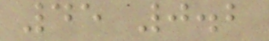45 0.2
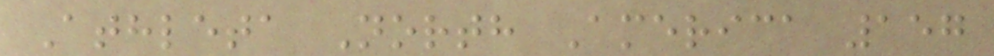Athleta North America 157
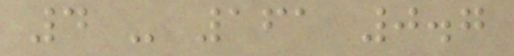4 - 161 0.7
